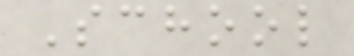School
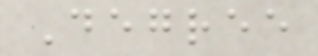Degree
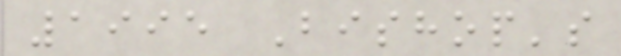1995 Bishop's
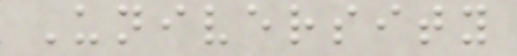University
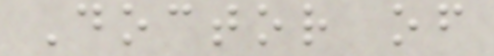Doctor of
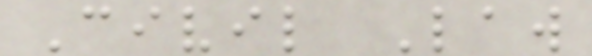Civil Law
